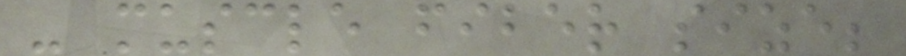- muscle fiber size;
